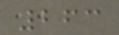263
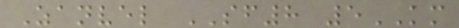Zanvel SF8 5KM
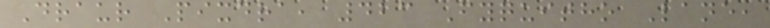Draur Pixdra, 423 Fyquitho Lane,
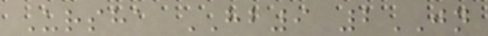Ursha HB9 2JN
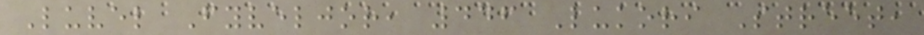Luvel Fyveljor, 446 Lukori Street,
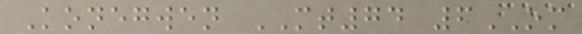Konegwen MT74 6OM
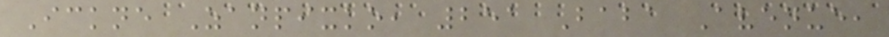Ickne Zanpixko, 251 Baba Avenue,
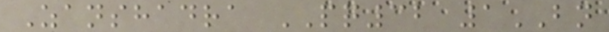Zanshadra PQ32 1BN
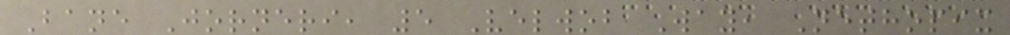Bane Jorneri, 5 Velwob Way, Nethopix
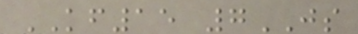KF15 7JS
